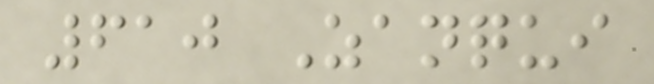610 Zanqui
